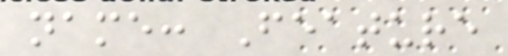name: Feature
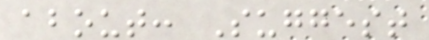about: Suggest
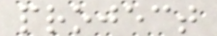project
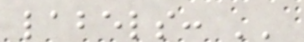labels: ''
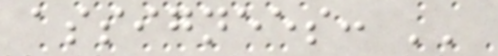assignees: ''
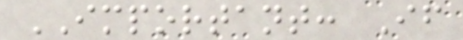IMPORTANT: If
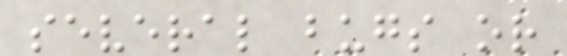several bugs or
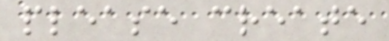please create
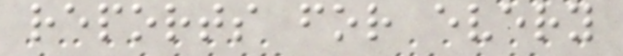reports for every
